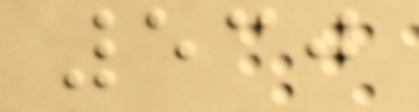530
